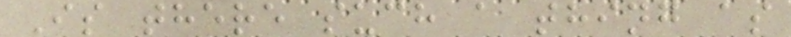Is there such a thing as
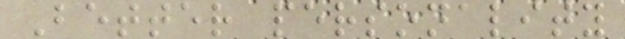Better personality
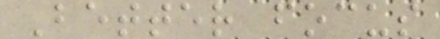Better focus
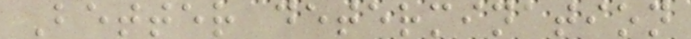Better determination
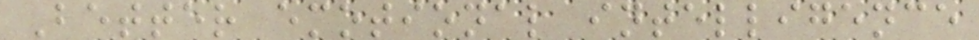Better emotional intelligence
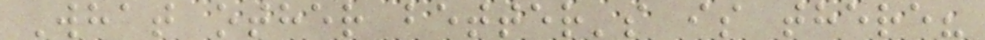What other better's is there?
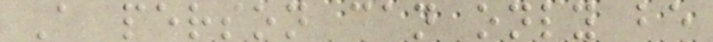A person can only be
